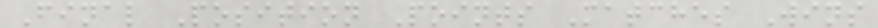Final Position Points Matches Wins
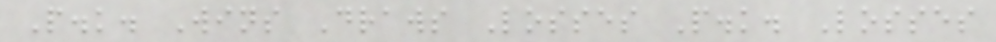P.k. Wins Draws Losses P.k. Losses
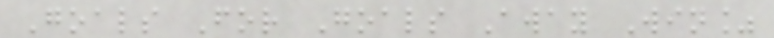Goals For Goals Away Win%
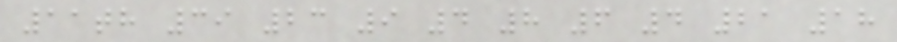11th 39 23 9 4 8 6 4 21 18
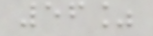56%
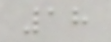18
